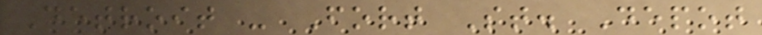Detroit - Fort St. Depot
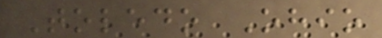Toledo Ohio
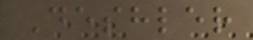Deshler
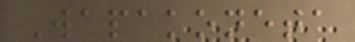Wapakoneta
